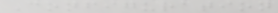Configuration
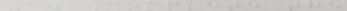1. Complete the
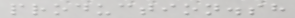production.sh
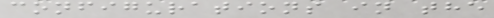configurations in the
